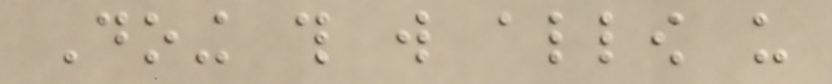Doing this will allow us
